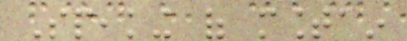Speaking of mountain
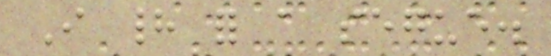I had for a segue.
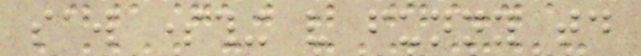saw something very funny today
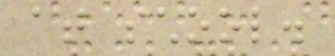at school.
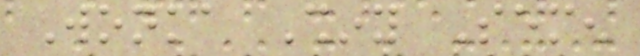Wonka Shiny Semen
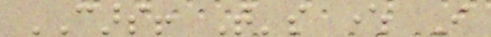CARS! That's where I
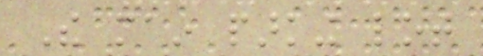The main parking lot
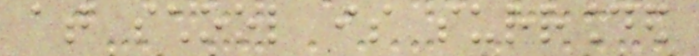at school is surrounded
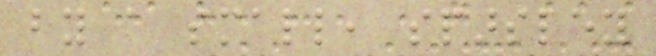by a small, sparsley
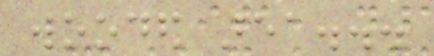wooded area...
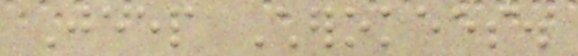Jeep Cherokees.
